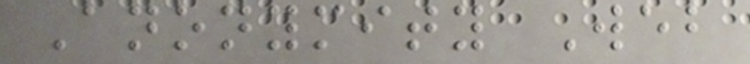Anonymity Web
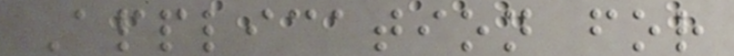Application for
